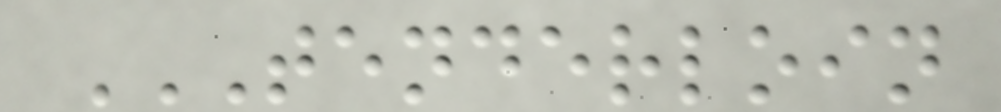TENDERLOIN
